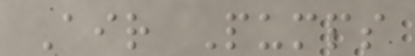Air Pumps
